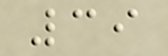39
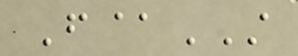F@ST
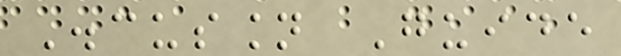Discussion Guide
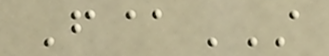F@ST
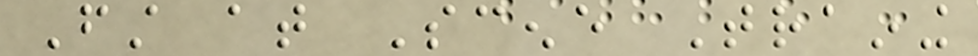First at Scene Training
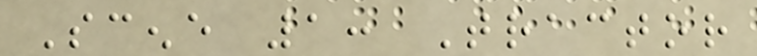Scene 1: Tractor
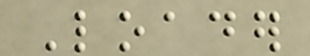Loader
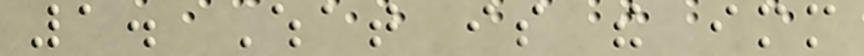1. What is the immediate
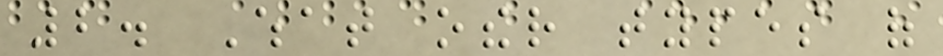2. What other types of
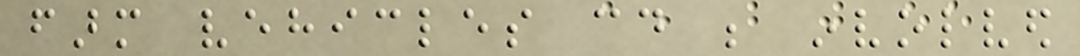farm vehicles could be involved
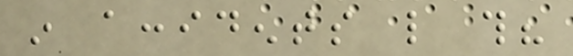in accidents like this?
